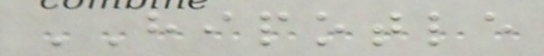HIPOTLE
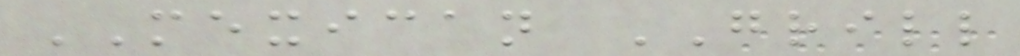MEXICAN GRILL
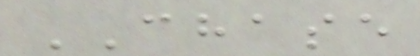CHASE
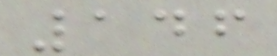146
